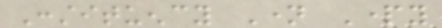Constituency Name Party
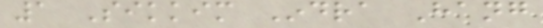1 Sikkim Indra Hang
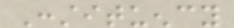Constituency
